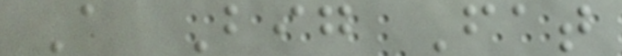A Big Fat
